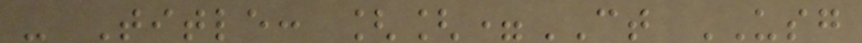- Title: [[=CT USG
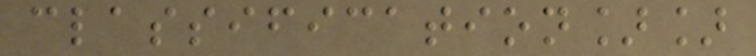classification]]
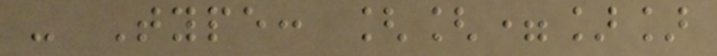- Type: [[=]]
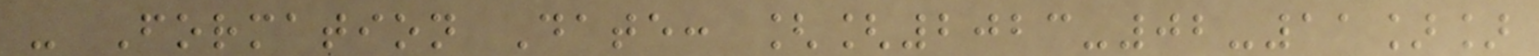- Formation Date: [[2023-02-11]]
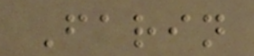Farin
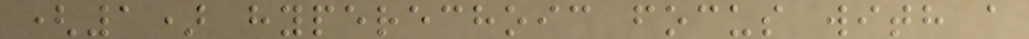(1) hyperechoic focus with a
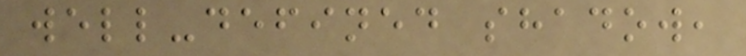well-defined shadow,
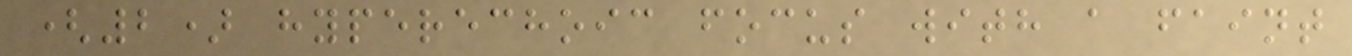(2) hyperechoic focus with a faint
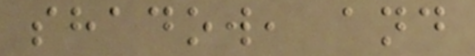shadow, and
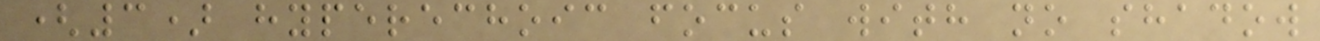(3) hyperechoic focus with no shadow
